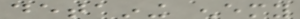detaining enemy
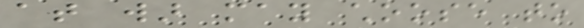at war may choose to
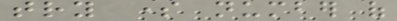try some number of
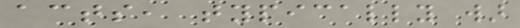acts, typically war
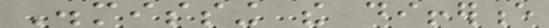Dismissing the difference
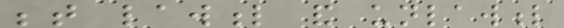between lawful and unlawful
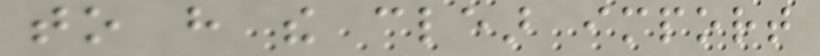to have the clear import
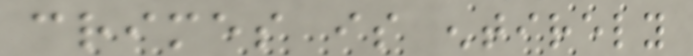crimes is entirely
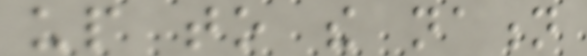up to the nation
